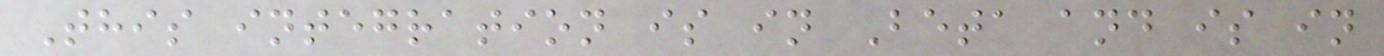This integration is in Beta and is in
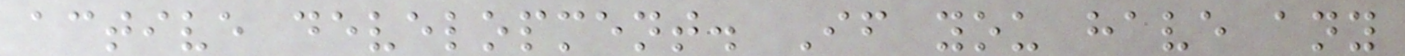active development. If you have any
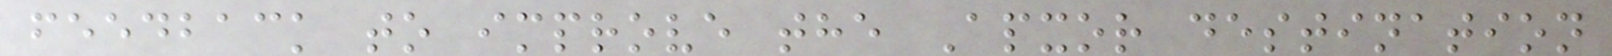feedback to improve the Apxor destination
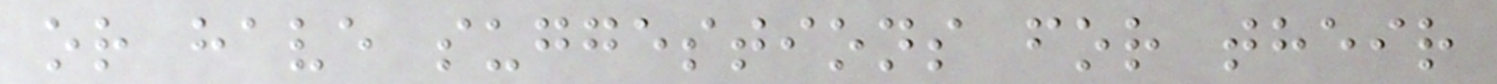or have suggestions for their
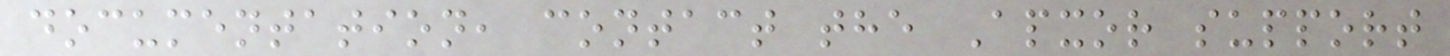documentation, contact the Apxor support
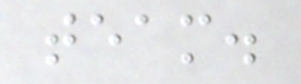team.
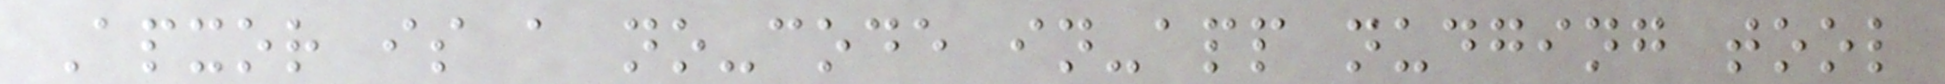Apxor is a no-code in-app nudging tool
